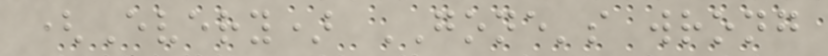(Every) GONE's wrong
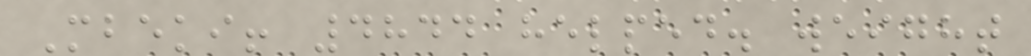Mbeki! 4844 helped. weight
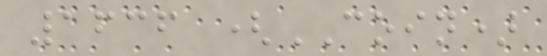1636 (COIN)
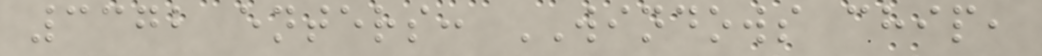3372 enters: WINDOWS chip,
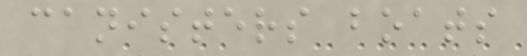canisters boats
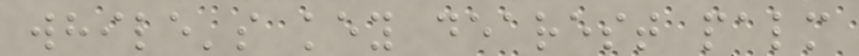while's key dearest palm
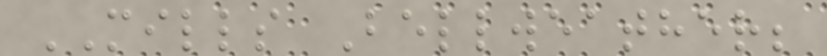MILLS Bellweather;
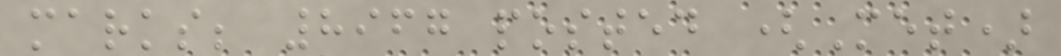marks; 8967 posted (Met)
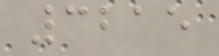3215
